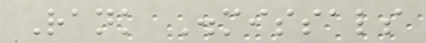Rank Dismissals
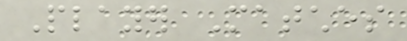Player Matches
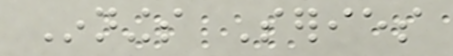Innings Series
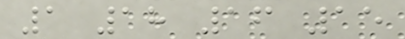1 18 16 15
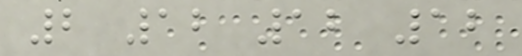2 12 12 12
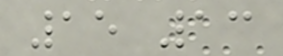15 13
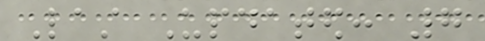Last Updated: 7
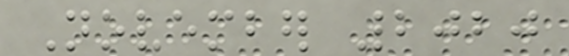November 2020
